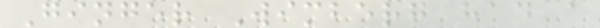Ginger Wimberg had a
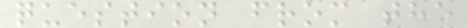question from the
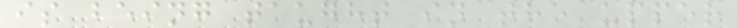is being taught in the upper
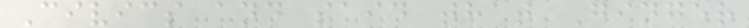Civics and said that Ginger
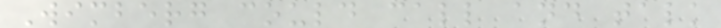Wimberg could call and talk
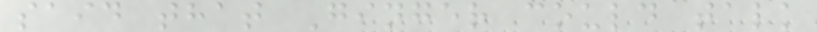said that Ginger could talk
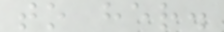to her.
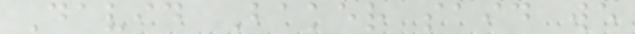David Baker said we
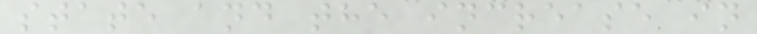state and the increase in
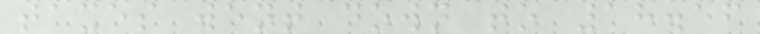taxes went down to 18.56
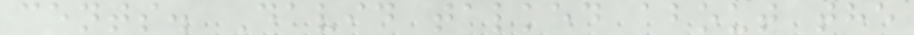cents. David talked about the
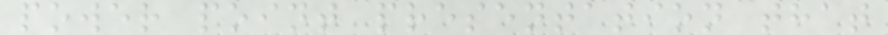power point presentation that
